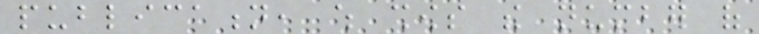publication, which shows the number of
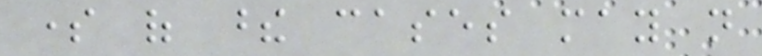some of these cases may not
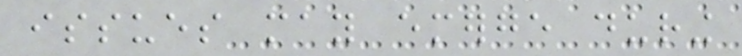issues may emerge during
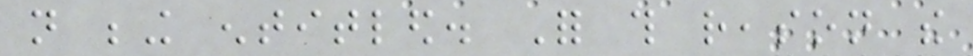not being entitled. For this reason the
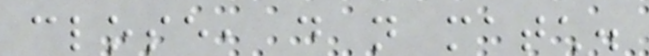close, do not match.
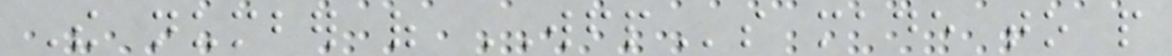The number of WFPs made to people
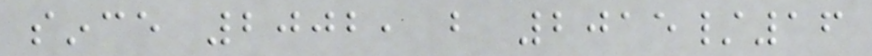since 2002, but 2015/16
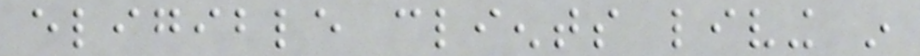eligible clients living in
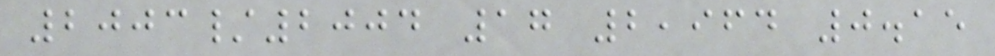2003/2004 17 2,964 0.15
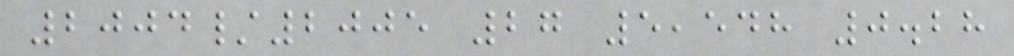2004/2005 27 5,548 0.28
